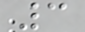3
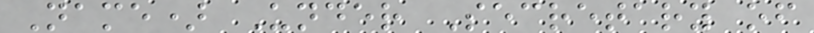Name) Under Secretary of
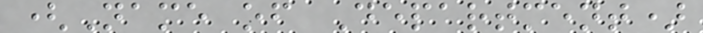(Name of Department)
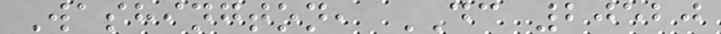Washington, DC 20520
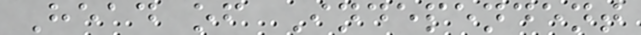Head of Independent
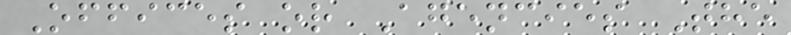Offices or Agencies The
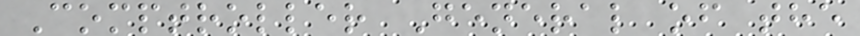Comptroller General of the
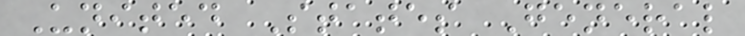United States General
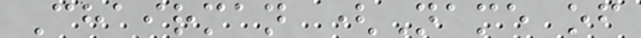Chairman (Name of
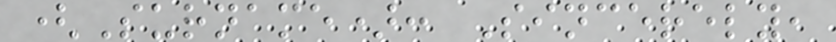(Surname): Sincerely,
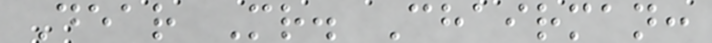Dear Mr. Chairman:
